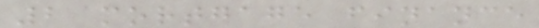2 mortgage finance
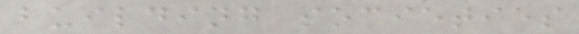building societies
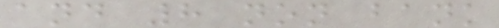and 8 non bank
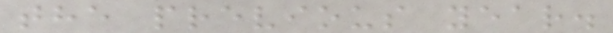the previous year.
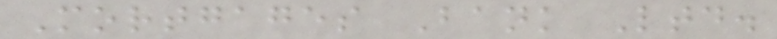Mortgages Bank Ltd.
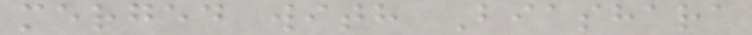merged with Biashara
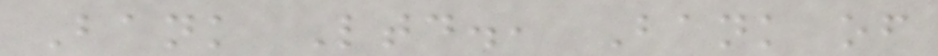Bank Ltd., Bank of
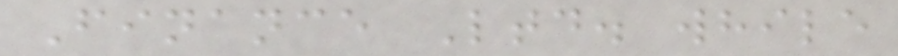Finance Ltd. while
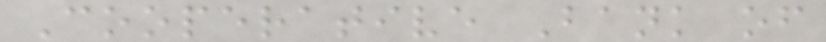Cooperative Bank of
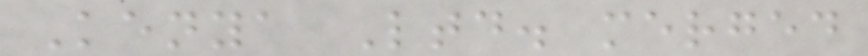Kenya Ltd. merged
